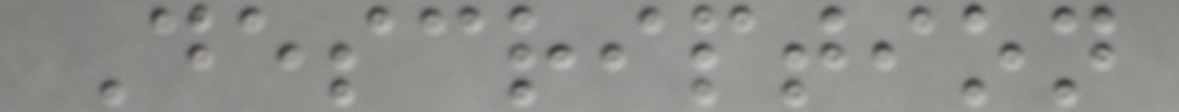Description
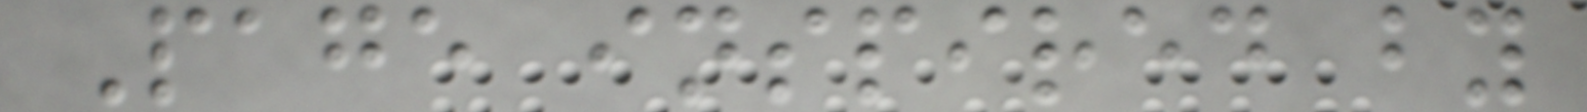Page inspired by
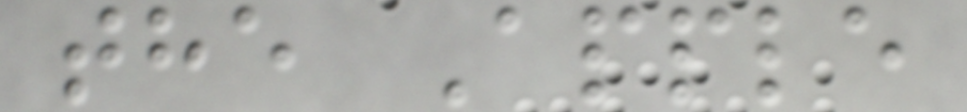the Apple
